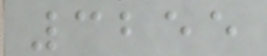3255
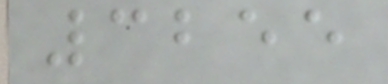3255
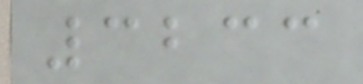3233
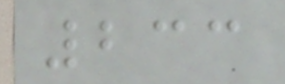233
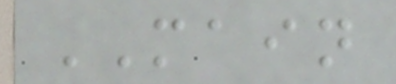MAIN
